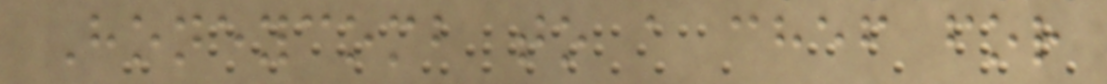Honeycomb to a chef for
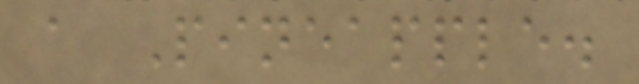a Pineapple.
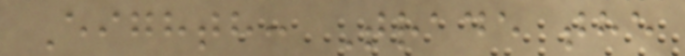Eighth: Trade the
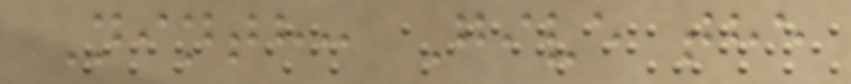Ninth: Give the
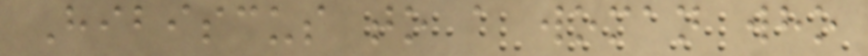Hibiscus to a woman who
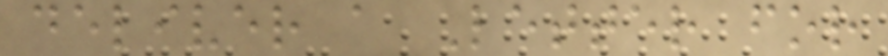deliver a Letter for
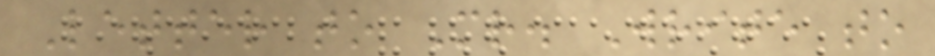Letter to Mr. Write to
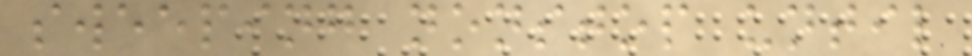sweeping nonstop until
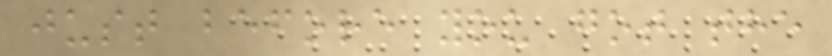just before you got the
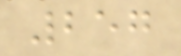257
